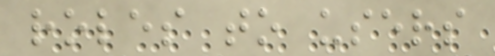roles to users
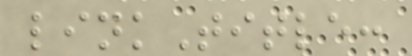linkTitle:
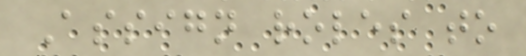Assign roles to
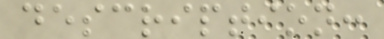description:
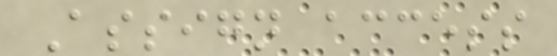Assign access
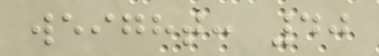weight: 40
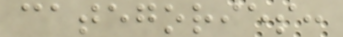categories:
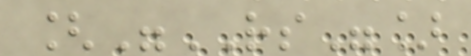["RS"]
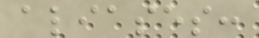aliases:
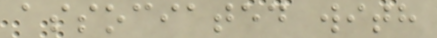associated with
